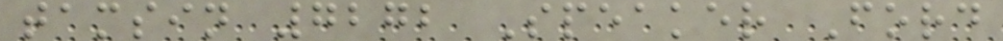tamsin 7272 Speaker Ford
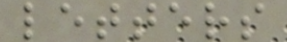letters
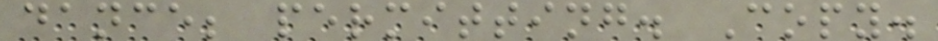dance; permitting. Copy.
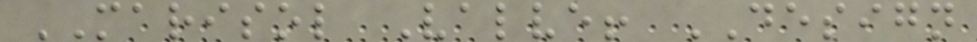MARISOL Valve! DESIGN
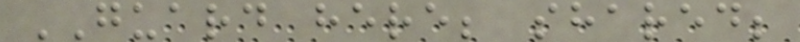GUARD here; shared;
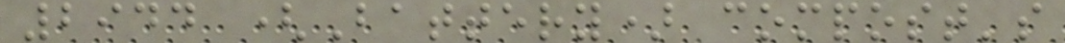2944 (Battery) compost's
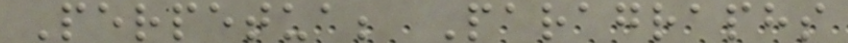Perpetua; Paragraphs
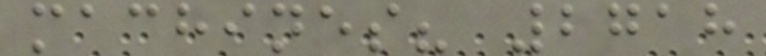machines? 2718
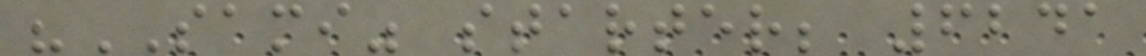"SAMI" starter; 6241
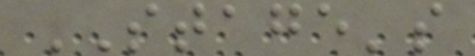STAGE's
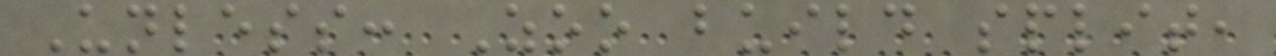Unless: Zoo build split,
